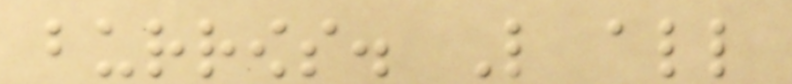burrows. Like all
